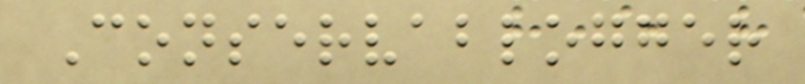Conservablogger
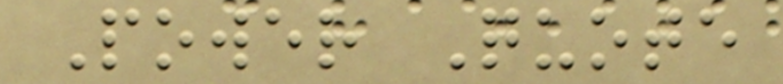Power Quote
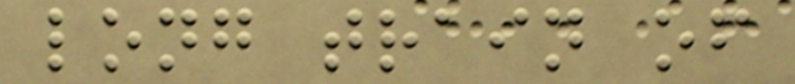long train of
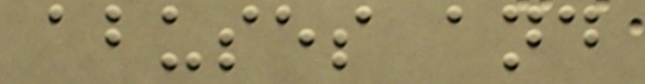abuses and
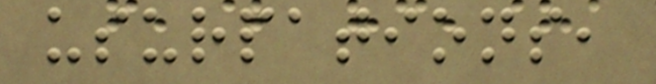usurpations,
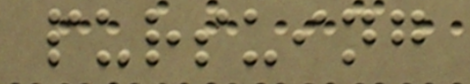pursuing
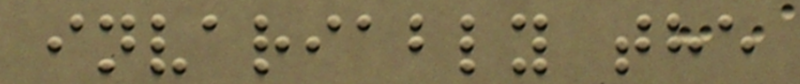invariably the
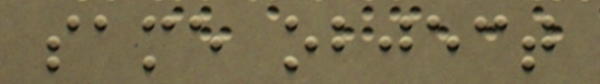same object
